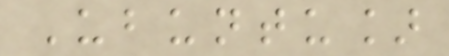Ubuntu]
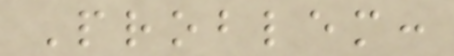Problem:
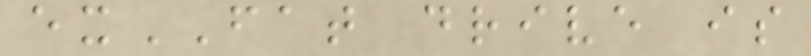exFAT drive is
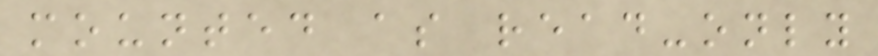mounted as read-only
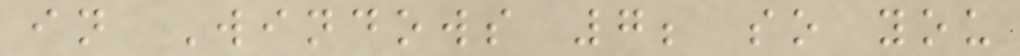in Windows 7; so you
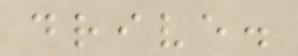drive.
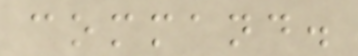command.
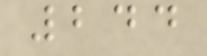244
